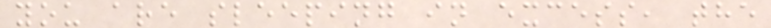you are sleeping in excess, the
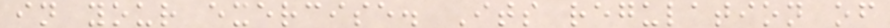in your exercise. Its regulation of
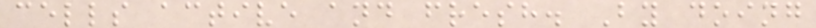cells active and fresh. By doing
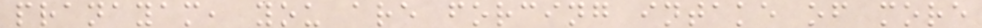pranayam, you are forcing intake of more
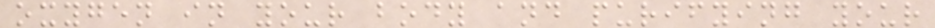oxygen in your body and purifying your
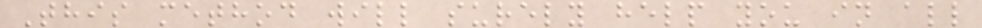This method will surely help you in all
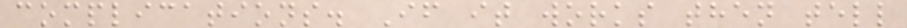complications. If it works then tell
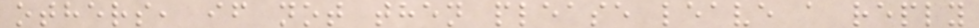others, if not then please leave a reply
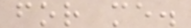for me.
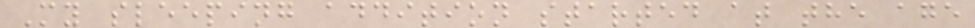My sleeping addition started at the age
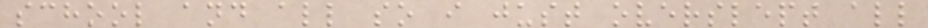school and all so i just overslept all
